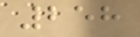258
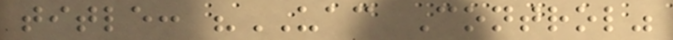title: "UAC Control"
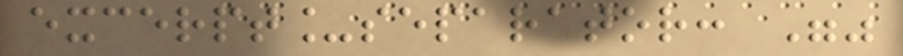excerpt_separator: ""
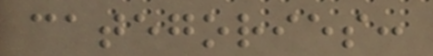categories:
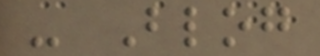- Blog
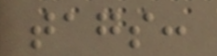tags:
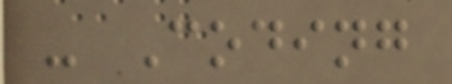- Coding
